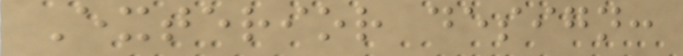Exterior design:
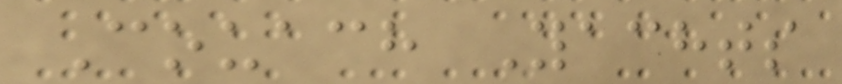Couach Yachts
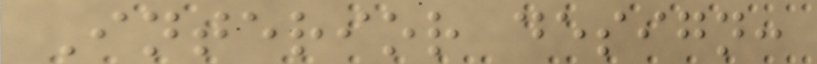Interior design:
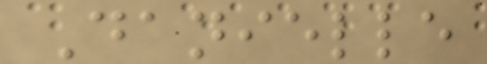Danielle
